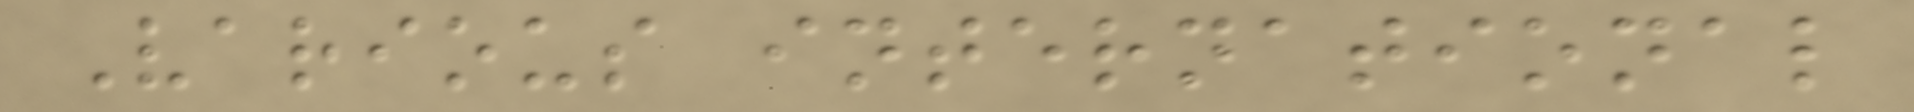Various international
